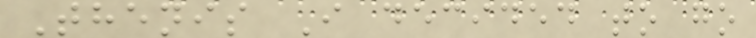Thenis I decided to go
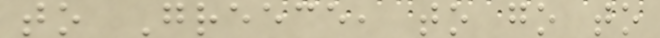to Greece, to go to
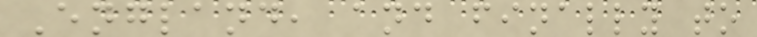England, and finally to
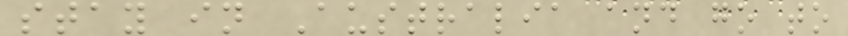stay in Australia and go to
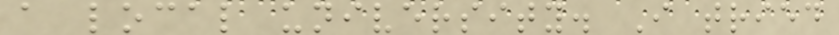a local university. I tried
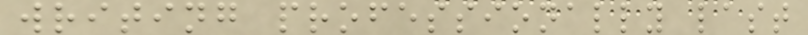writing professionally last
